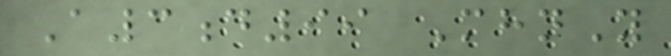A3d99 MhnY
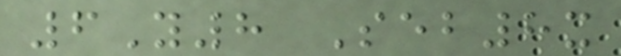6Y8 Seb8x
